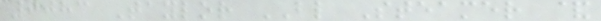0083 Taylor BL Steamer &
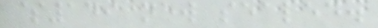$149 new sealed.
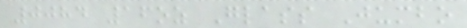0084 16oz Glass Jumbo
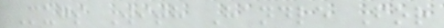Mugs With Handle For
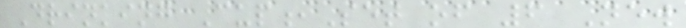Drinking Cup,Set of 6 New
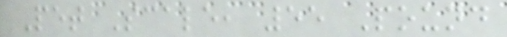Pet Scale, 55 Pound
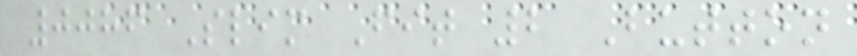0086 Slim Fit 2 Button
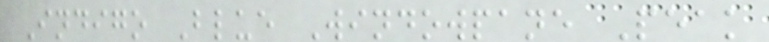Indigo Blue Windowpane Peak
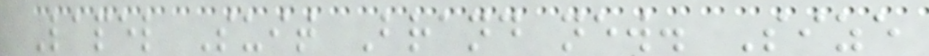Lapel Suit Brand new. Size
